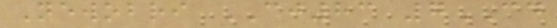Newobri CJ83 7CD
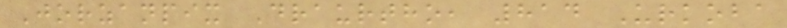Jorzanpix Draurtho, 814 Urkoba
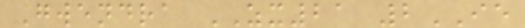Gwendra ZX21 2IE
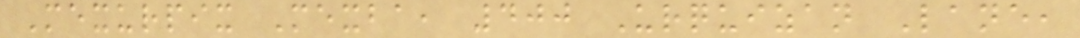Mexurpix Mexba, 400 Urquizan Lane,
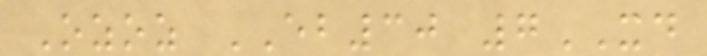Ozoz EB30 7XD
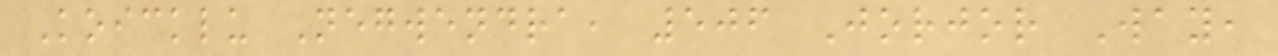Koicklu Negwendra, 506 Jorjor Way,
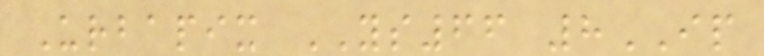Urbapix YS66 8IP
